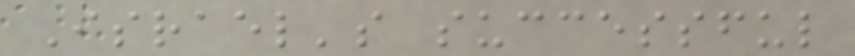Israel's successful
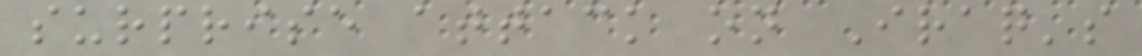surprise attack on Iraq's
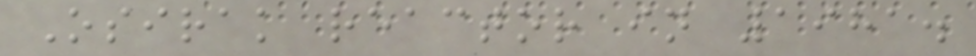Osirak reactor in 1981.
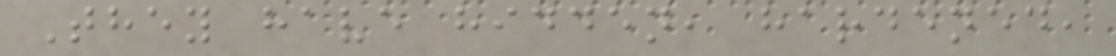They have hidden, hardened,
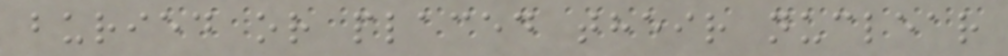buried or placed their nuclear
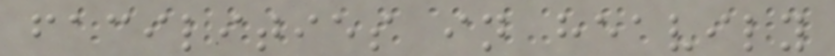facilities in heavily
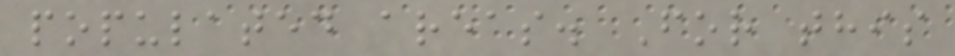populated areas. For this
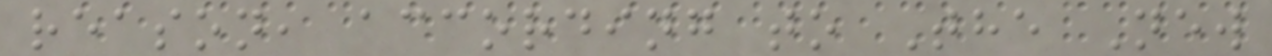reason, according to The New
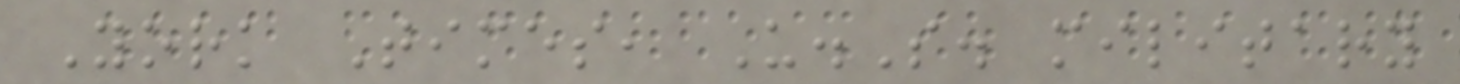York Times, U.S. military
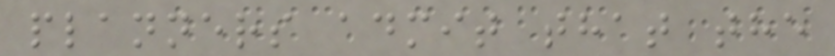planners admit that the
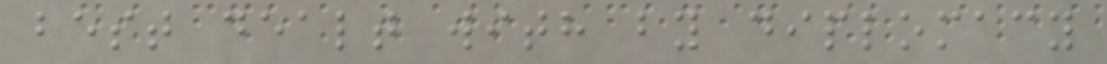best dealt with by diplomacy
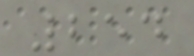254
